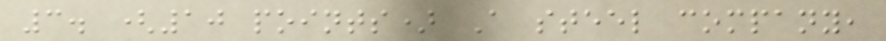3. (10 points) A steel company,
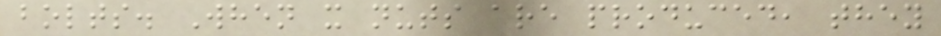bolts. When x nuts are produced, they
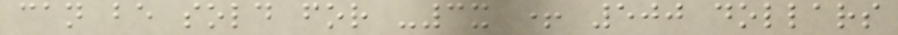can be sold for -3x + 500 dollars
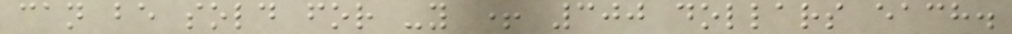can be sold for -y + 300 dollars each.
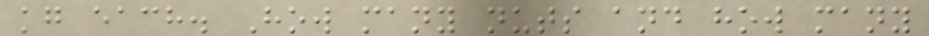kg each. How many nuts and how many
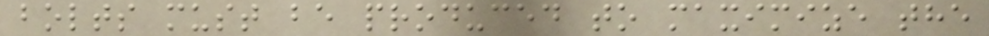bolts must be produced to maximize the
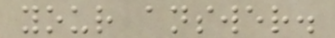your answer.
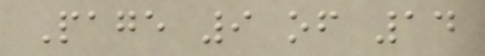Page 9 of 14
